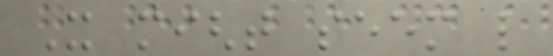It might seem like
